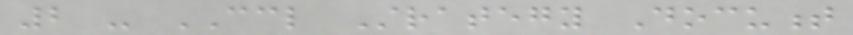2 - CCL Strategy Document
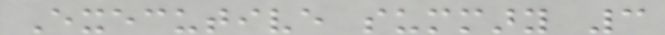Executive summary 3
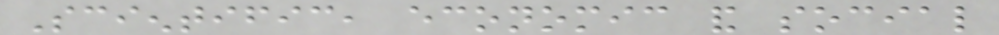Scientific, economic and social
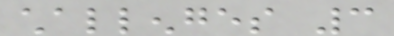challenges 3
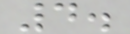4.
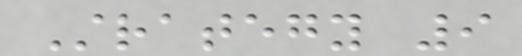Strategy 9
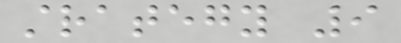strategy 9
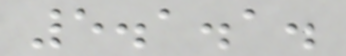5.1.1.
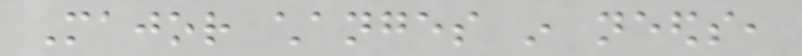Major changes in needs,
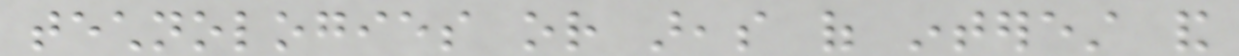technologies or areas of interest and
